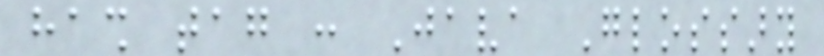hash tag : Java Glossary
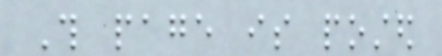This page is posted
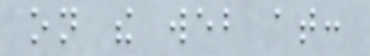on the web at:
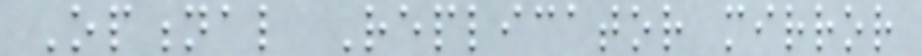Optional Replicator mirror
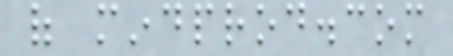of mindprod.com
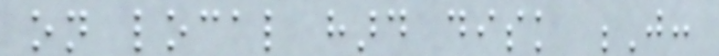on local hard disk J:
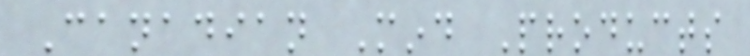Canadian Mind Products
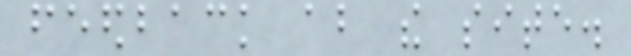feedback about the site.
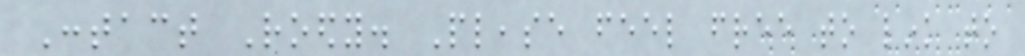Contact Roedy. Please feel free to link to
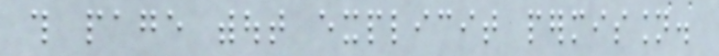this page without explicit permission.
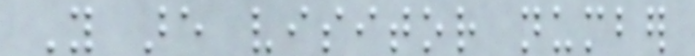You are visitor number
